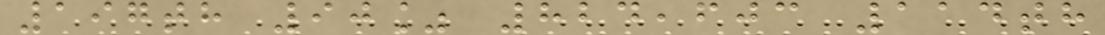197th 90% 824,603 114th
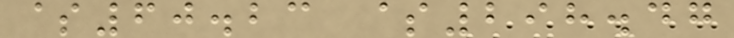$60.23 $298.47
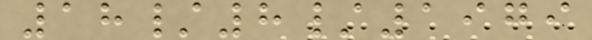18/8/1979
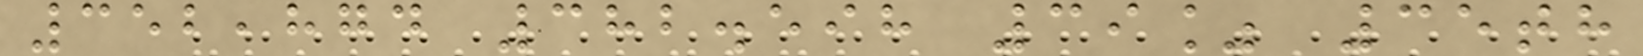352,874 382.598 39% 35th
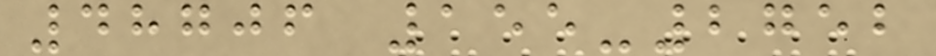48706 155-2752
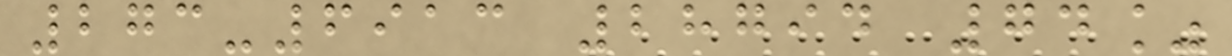273-6913 28794 74%
